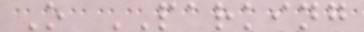O PARKING
